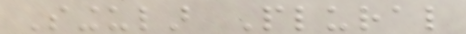Singular Plural
